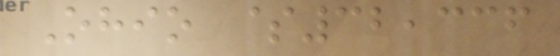Ohio $32,336
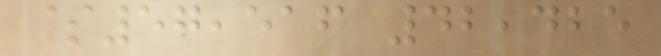$57,516 42,425
